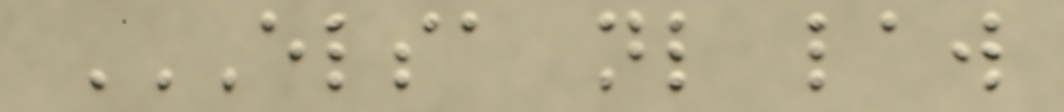ELSA NL LAW
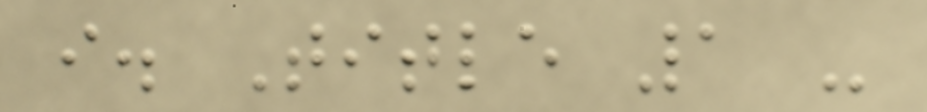i. Title 1 -
